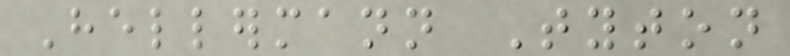Hellermann Tyton
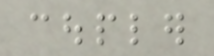coupler
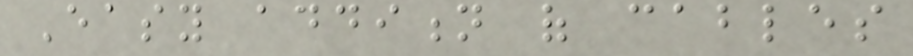Easy addition of cables
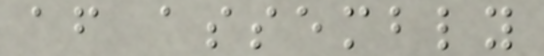after assembly
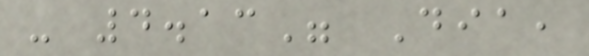- 4.13" Dia,
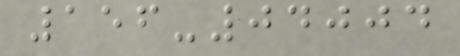156-04004
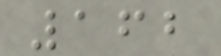162
